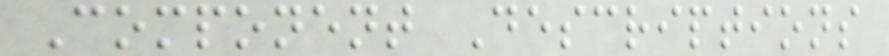Component Descriptions
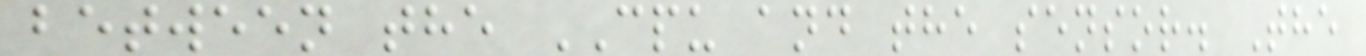between the CPU and the sensor. The
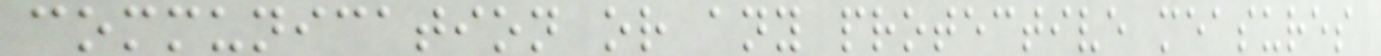communication or any protective measures
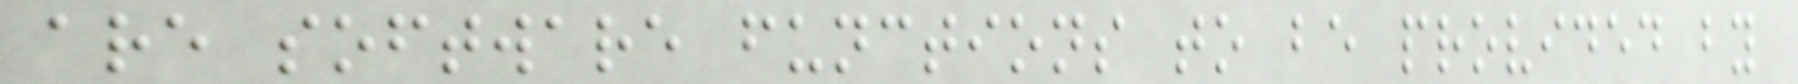are software functions to be provided by
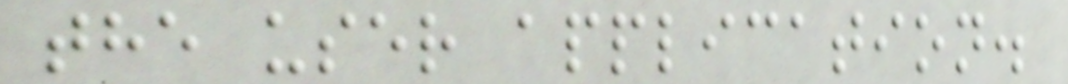the user application.
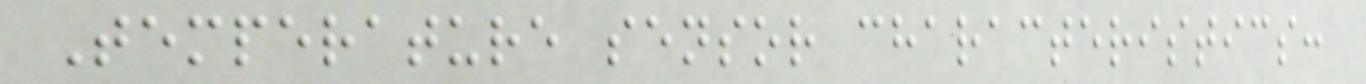Temperature sensor characteristics:
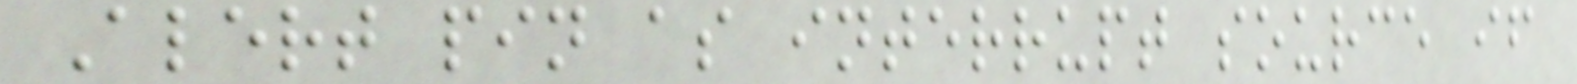Alert pin as interrupt source if
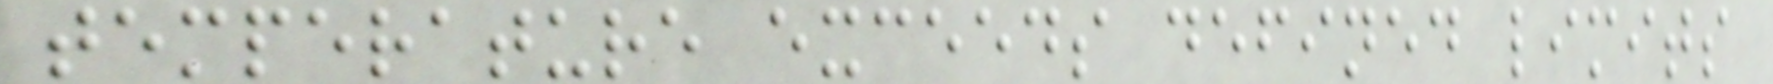temperature exceeds defined limits
